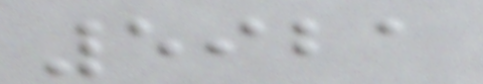5921
